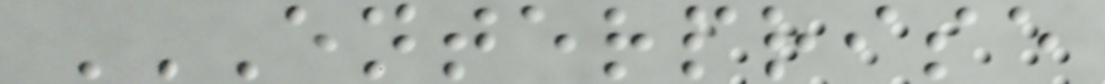ENTERPRISE
